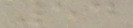54
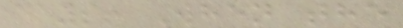days! When the
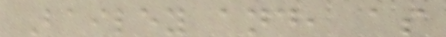Bailey and, as
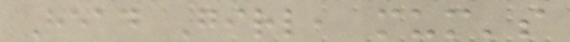Head Girl, mum's
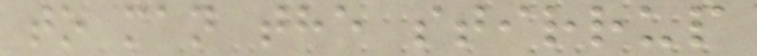to man the stirrup
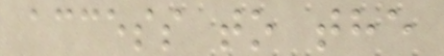access to the
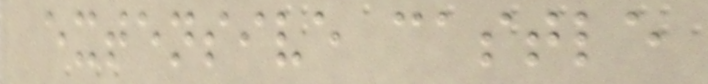extensive castle
